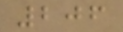206
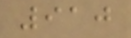910
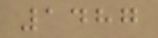1487
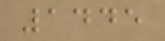1445
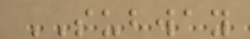SUBWAY
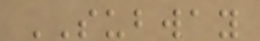SUBWAY
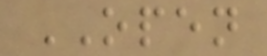OPEN
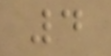4
